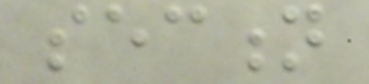section
